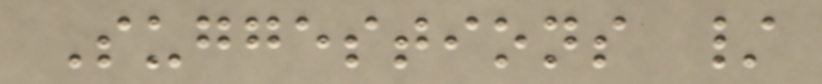Suggestions /
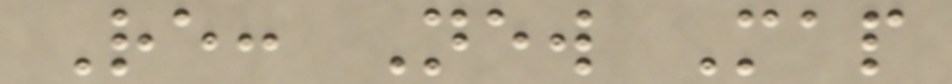Re: New Map
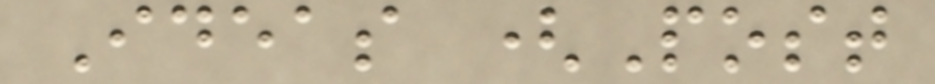Ideas (Post
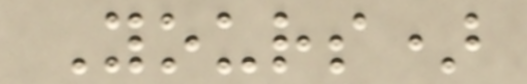Yours)
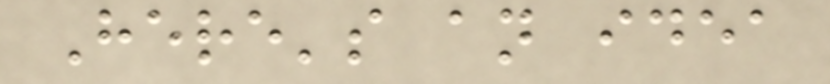Here's an idea
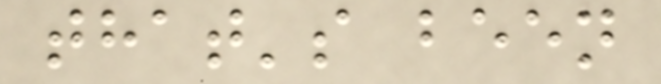that's been
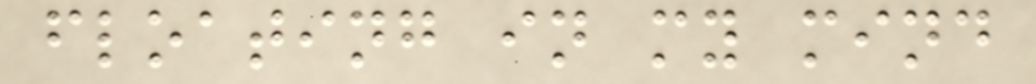floating in my mind
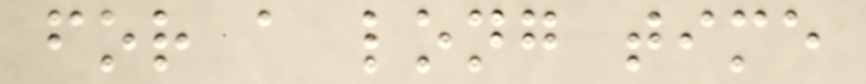for a long time
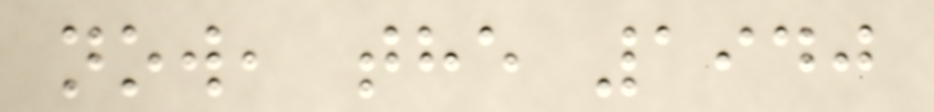now, the 1940
